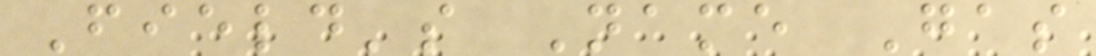Field's Name Gas
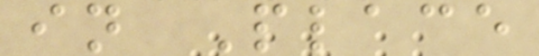in Place
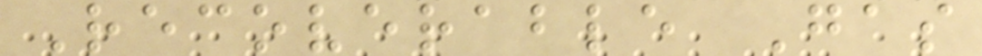Recoverable Gas
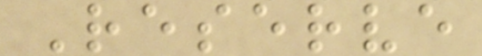Reserve
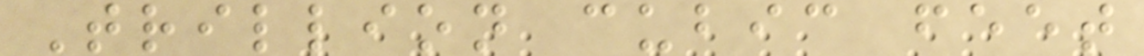Trillion cubic feet
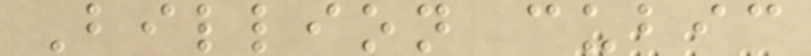Billion cubic
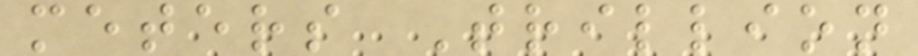meters Trillion
